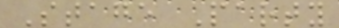Stage Party
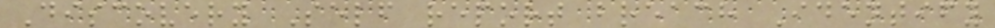Discovery Self report breach Identify
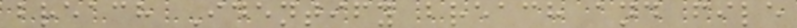breach Identify breach and file
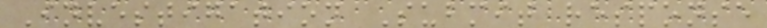Investigation Submit response
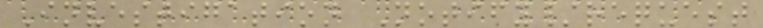Investigation Notify/request
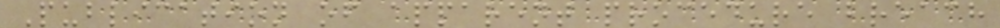Publication of apparent procedure breach
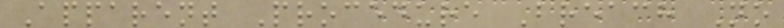Apparent Procedure Breach No
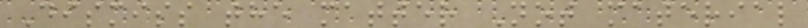Dismiss the matter Not material
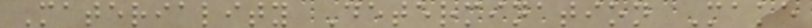Materiality Determination Make
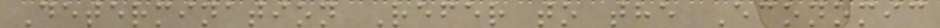Determination Refer to the Economic
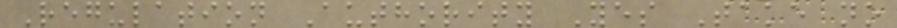Regulation Authority Yes Take no
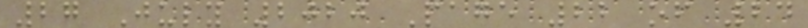27 July 2020 Page 22 of 24
